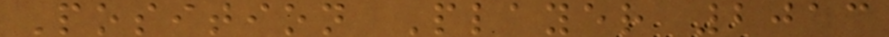Position Player 2013
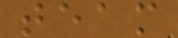team
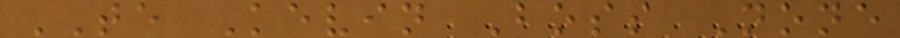TE Kevin Boss None
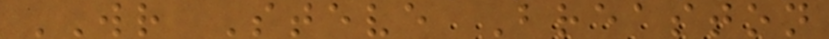WR Steve Breaston
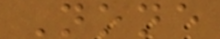None
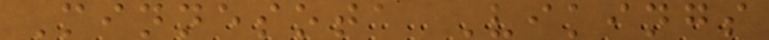Minnesota Vikings
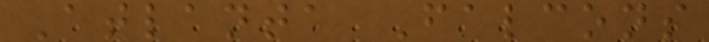Atlanta Falcons
